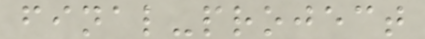final-project
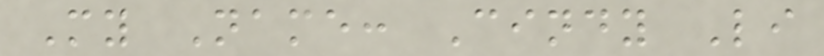My Name: Cindy Li
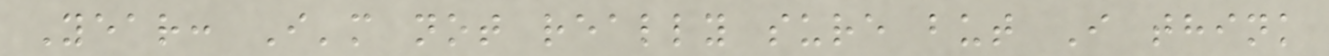Year: I'm not really sure but I think
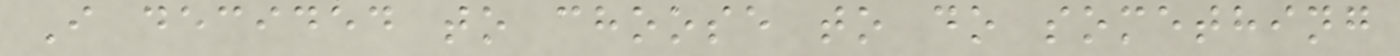I decided to choose to do something
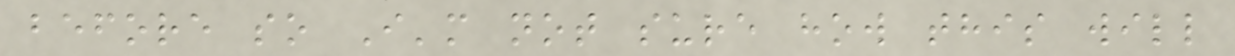before so I'm not sure how this will
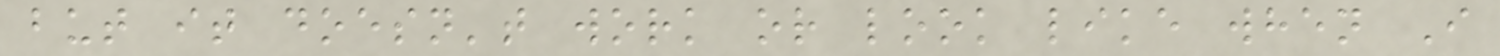but it doesn't work or look like when I
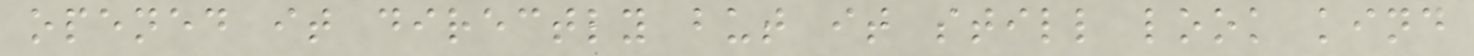opened it directly but it still look kind
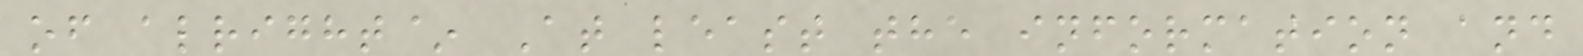of alright~ At least the information and
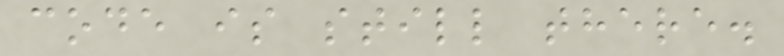code is still there.
